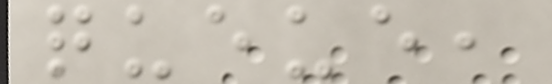queue,
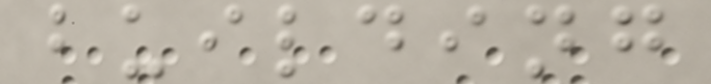building
